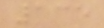135
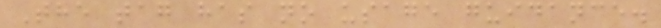The tag has no usage guidance.
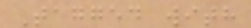Tagged with
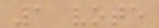1 vote
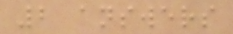2 answers
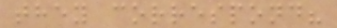they correspond?
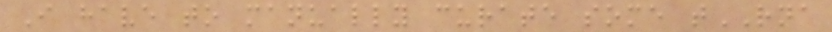I have to manually curate some tRNA
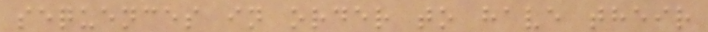sequences in order to have their
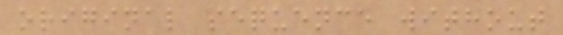original sequence without
